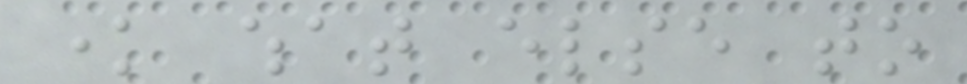know what else to
